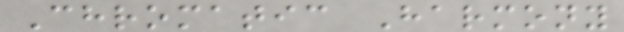Chromatic Harmony
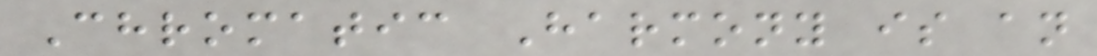Chromatic Harmony is an
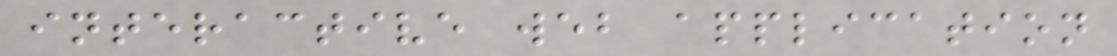interactive web application
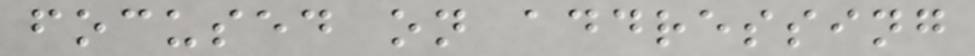focused on addressing
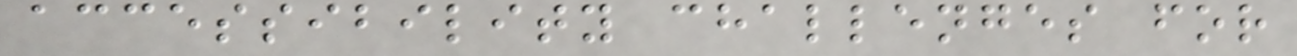accessibility challenges for
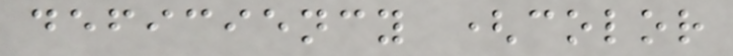deficiency (color
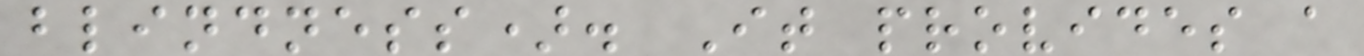blindness). It provides a
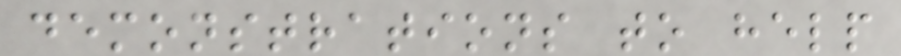demonstrations to help
